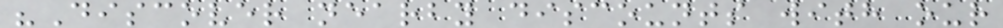"Discover nearby discounts with our
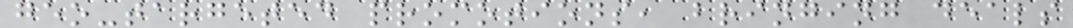geo-targeted promotions, bringing deals
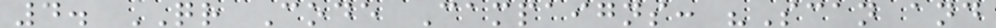4. QR Code Campaigns: "Scan and
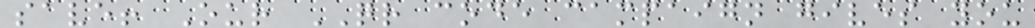save! Our QR code campaign gives you
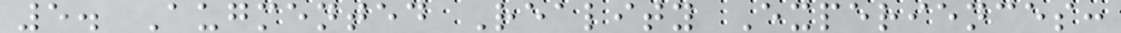5. Augmented Reality Experiences:
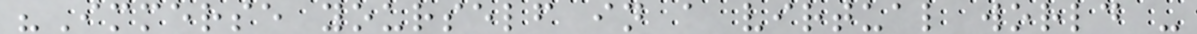"Immerse yourself in a virtual world -
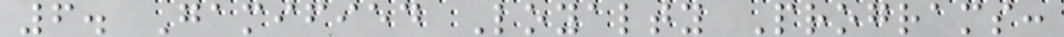6. Gamified Loyalty Programs:
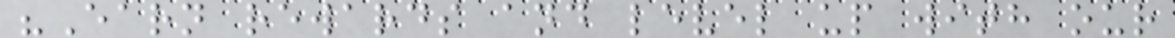"Earn rewards and level up with our
